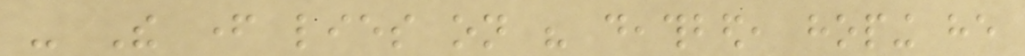- The father lies on his deathbed, hoping he
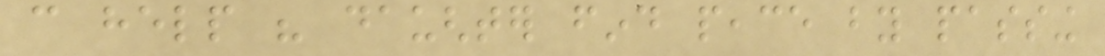can help his daughter find peace by passing
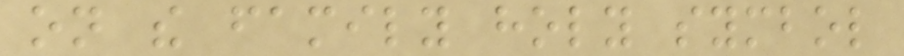on the family holy symbol
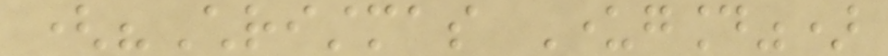("Christmas Undergound")
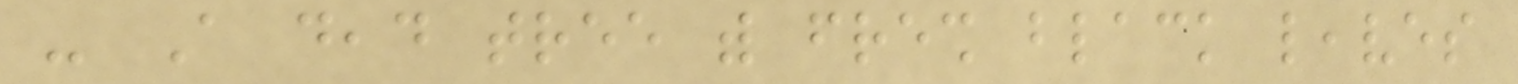- A dead tree with fresh black leaves
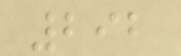292
